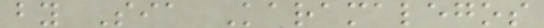by Sia Karamalegos
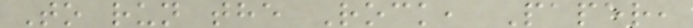To run the Rock, Paper,
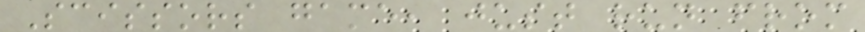Scissors game, just run from
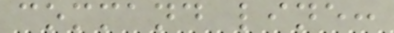command line:
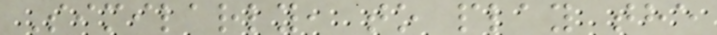Similarly, to play the
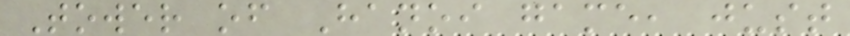Tower of Hanoi game, just
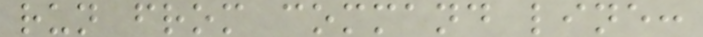run from command line:
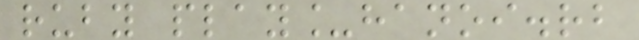ruby play_hanoi.rb
